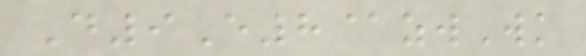D9E8@zwWk
